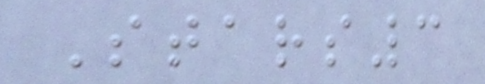Stars3
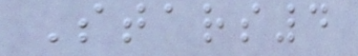Stars4
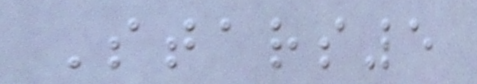Stars5
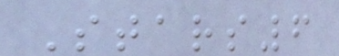Stars6
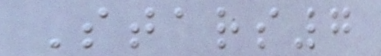Stars7
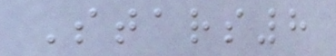Stars8
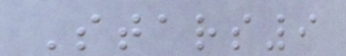Stars9
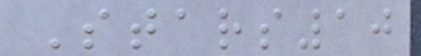Stars10
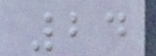24
